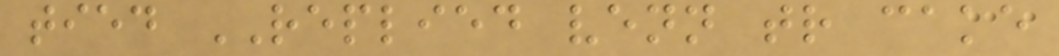tied REPLIED venn tr cake
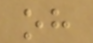oh
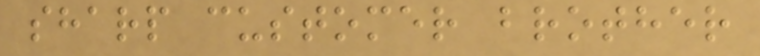sharp customer brother
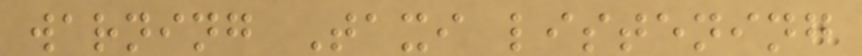warning Taxi listening
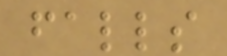falls
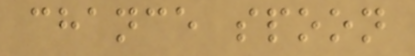chance spoon
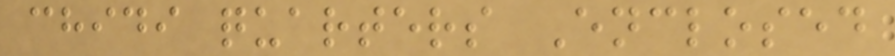chidi quarters Enclosed
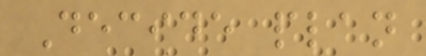Decide plan
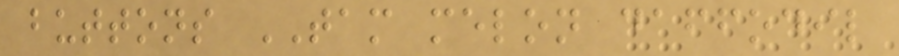buttons TAM melon daffodil
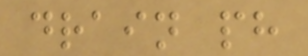drain ph
